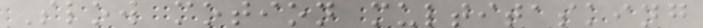Slow motion multitasking
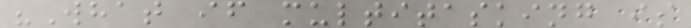"What if multitasking is
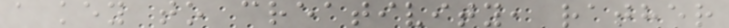a key to creativity, rather
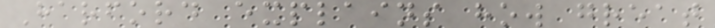Harford explains how great
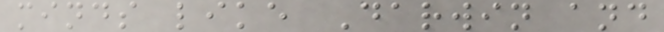minds like Darwin and
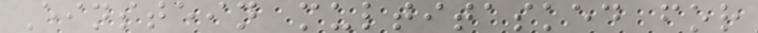Einstein multitasked for
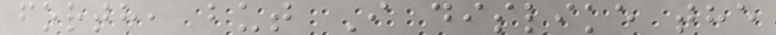forth, but I dislike the
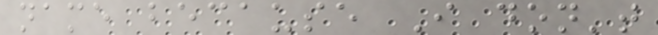name because I don't
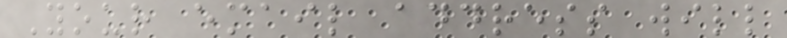Your email address will
